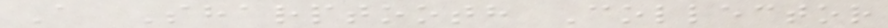A Sharptooth Collector
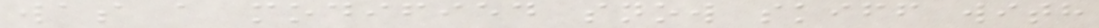was a modified snow skiff with
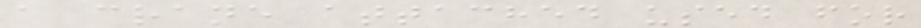a crane attached used for
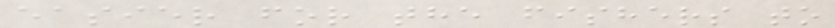easier for the fishers to
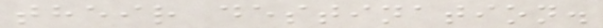their destination.
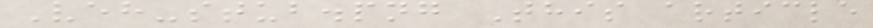Veh-stub.png This article
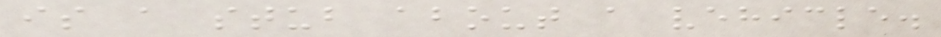is a stub about a vehicle.
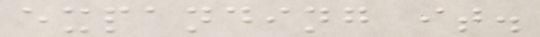expanding it.
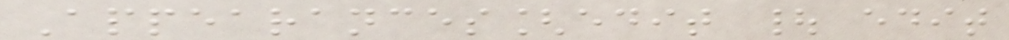Appearances[edit | edit
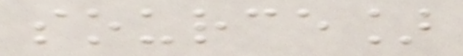source]
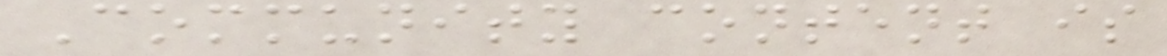Community content is
